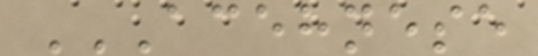ACEHNESE
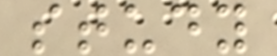study
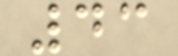43
